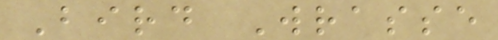Bird Wrasse
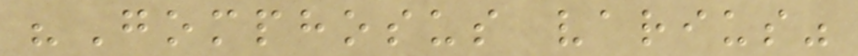"Gomphosus varius"
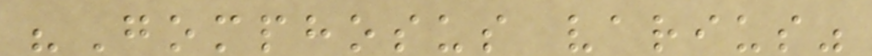"Gomphosus varius"
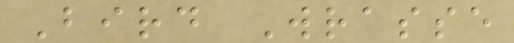Bird Wrasse
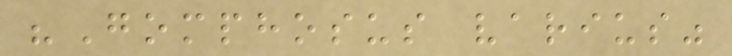"Gomphosus varius"
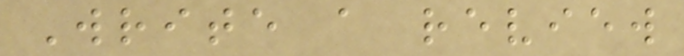Write a review
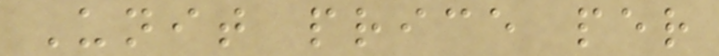Unit price per
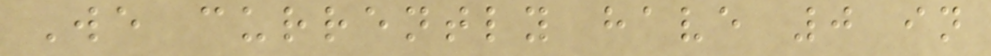We currently have 0 in
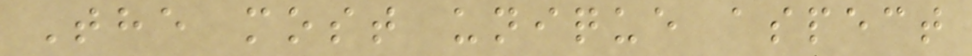The most unique aspect
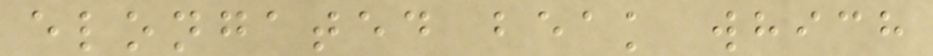elongated beak which
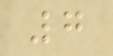7
